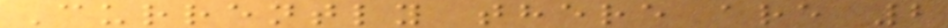Currently there are 2
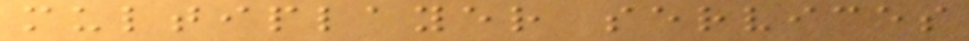multiplayer services
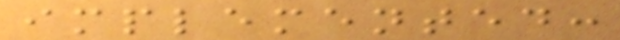implemented:
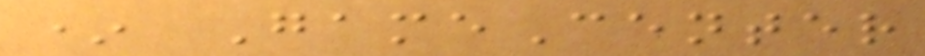* GameCenter
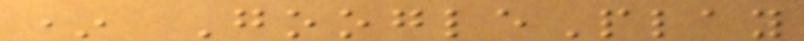* GooglePlay
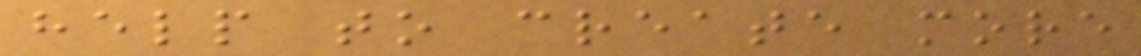help to create more
